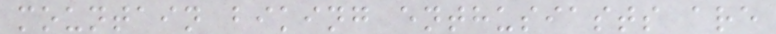mountain biking enthusiasts are
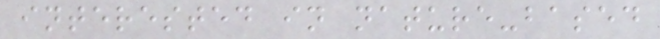interested in nature-based
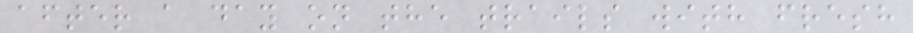after a day on the trails with fresh
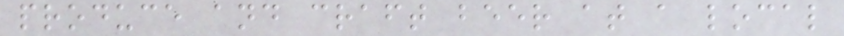produce and craft beer at a local
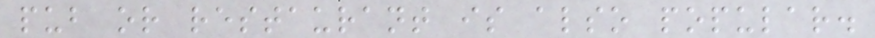pub or restaurant is also popular.
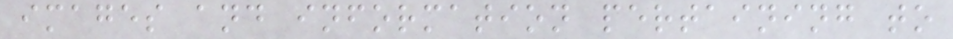images and information pertaining to
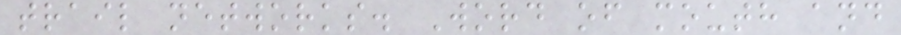trail networks. Word of mouth and
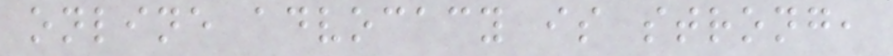online advocacy is strong,
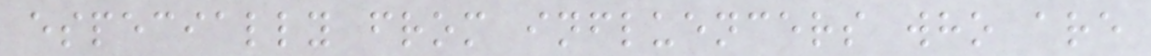especially from influencers who are
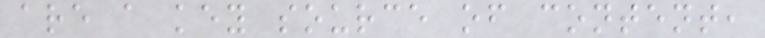are a key source of content,
